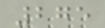275
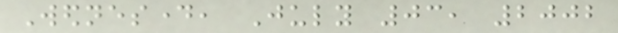Wednesday, July 03, 2002
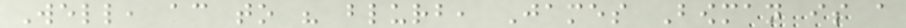Well, according to his blurb, James Bowman is a
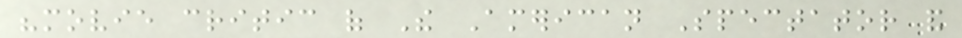"movie critic of The American Spectator and
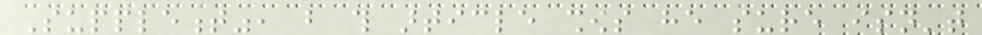Supplement", but this article shows he sure isn't
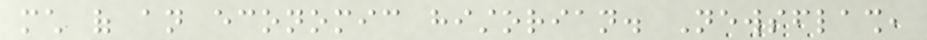much of an economic historian. Newsflash,
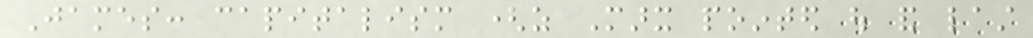James: capitalism (as Marx pointed out and last
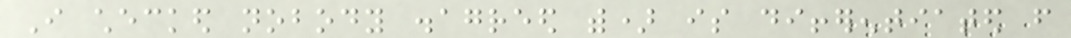I checked nobody disagreed with) is differentiated from
